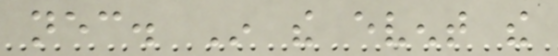necessary. In the event the
